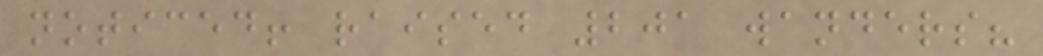noticed! raised 201 wanders?
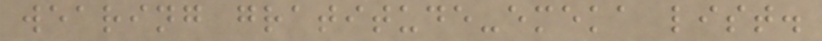wearing gratitude-emeka list.
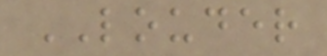LOUDER
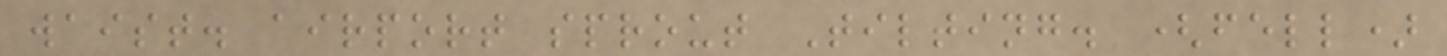waist. airport sprout Tilting. (fell)
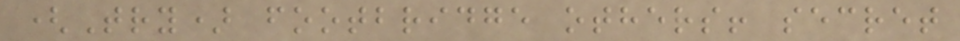(Try) footbridge others! secret
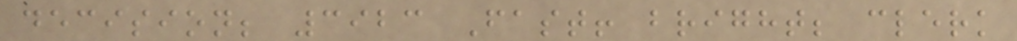decision; 3923 Fast! bright; clerk
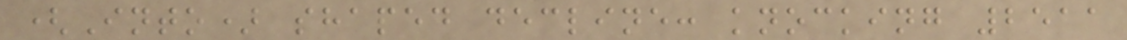(Into) shaped decline: knocking 2511
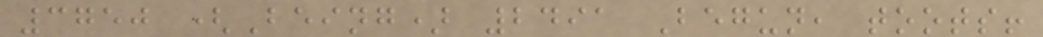3750 (Being) 2491 Begun, toots!
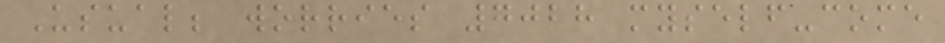Usual; worries 7028 myself-come
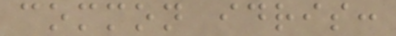common idris:
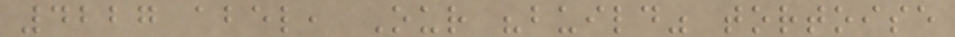4227 abel, Our "build" tortoise
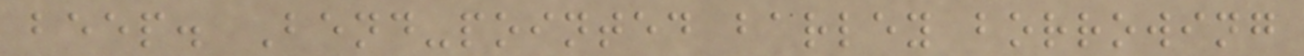beep. Bend-pointed barley borrowing
